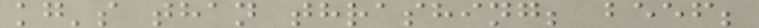kg's than thrashing; beef;
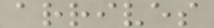arrives
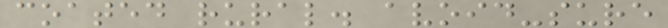coated rural. avoid-sure
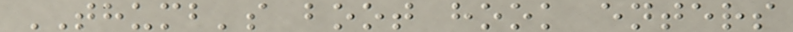THUMB's boot hook enters
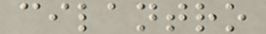cilantro
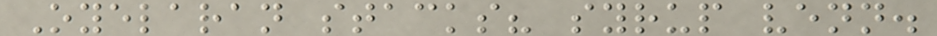Oyelaran stacks? syrup venn.
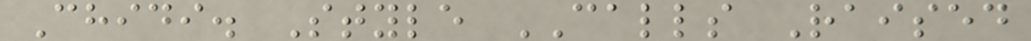Chidi. Style CALLS Raised
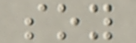soy
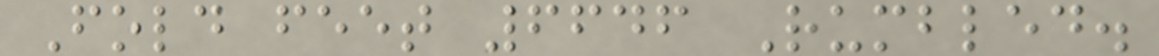Fold feet 6646 Rumbled.
